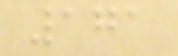171
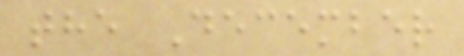the December
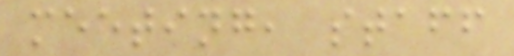meeting, staff
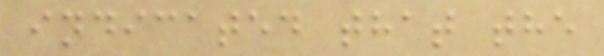indicated that the
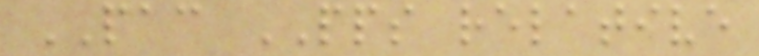PAC PPS relative
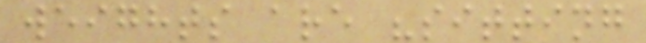weights are "sitting
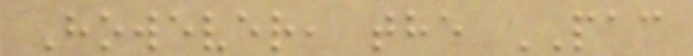However, the PAC
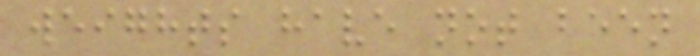weights have not been
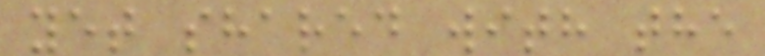yet shared with the
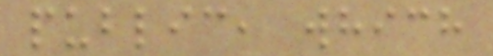public, which
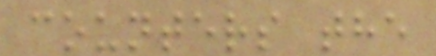counters the
